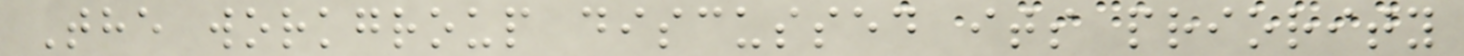The workgroup discussed its priority
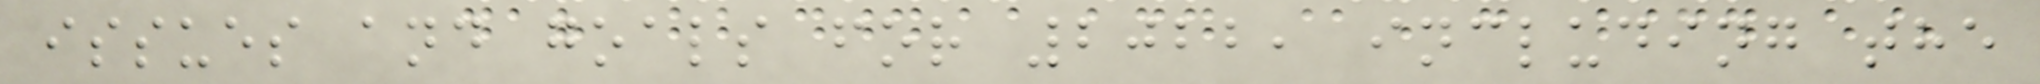issues and goals for 2022, including the
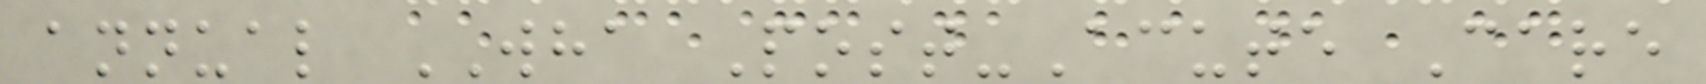annual WHA Post-Acute Care
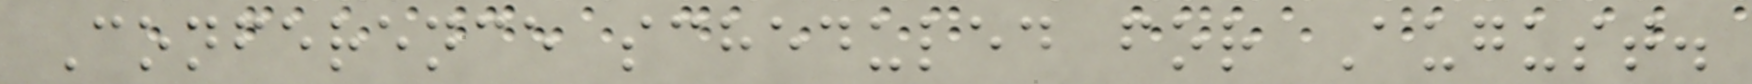Conference scheduled for August.
